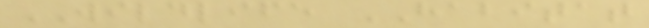WILDLIFE HABITAT
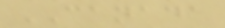CANADA
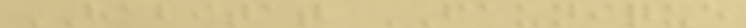HABITAT FAUNIQUE
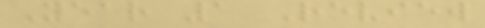Year 1 Review
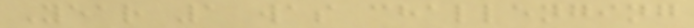Year 1 was challenging
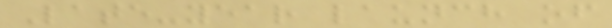Late-year launch of
